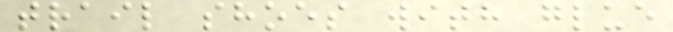trail shoes with glue
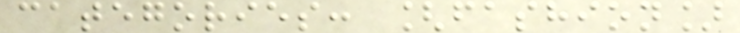categories: [fashion]
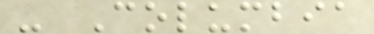- Columbia
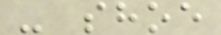- shoe
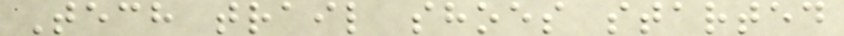Tech trail shoes started
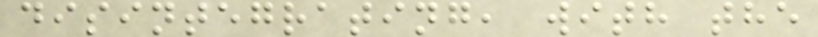disintegrating, with the
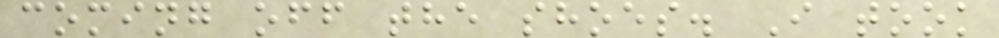coming off the shoes. I took
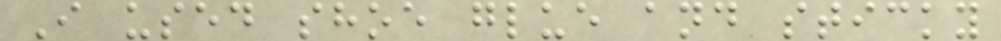I used shoe glue and sticky
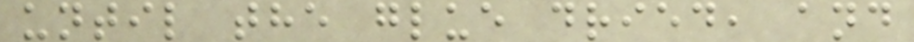until the glue dried, and
